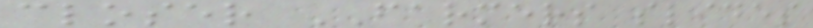closer FARMERS slides
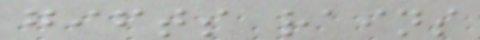gifts rains
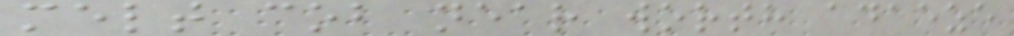melt cob near worth adaeze
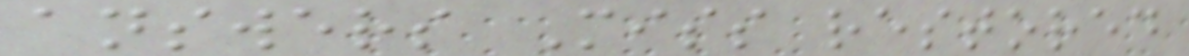answers Miss restored
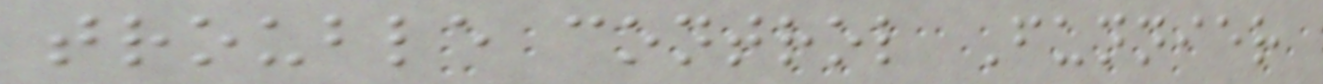trouble control Funnier
